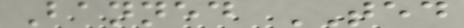Banned TED
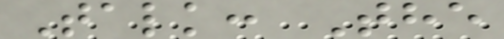Talk: The
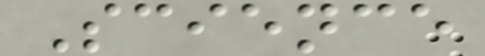Science
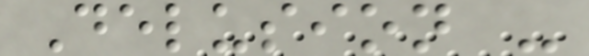Delusion -
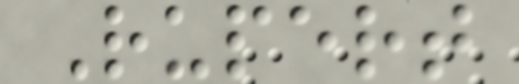Rupert
